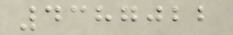4387022
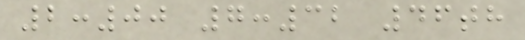2:00 7:32 46th
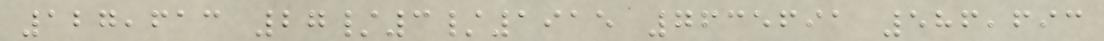127,613 27/3/1915 7635691 586,693
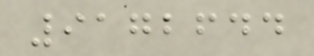9172644
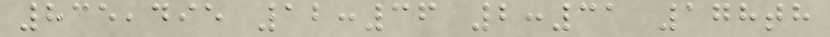835,495 12:36 2:31 178th
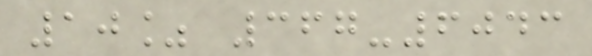10% 367-6043
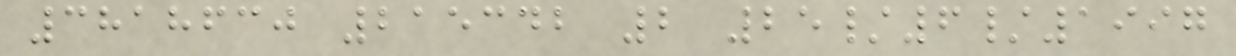3818630 215342 2 25/6/1997
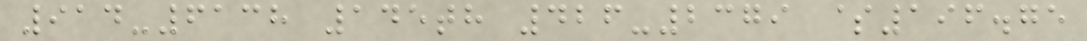914-6138 145th 426-2379 $196.75
